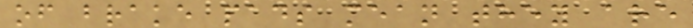of brake pads mean they are
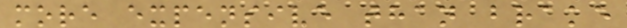more expensive than brake
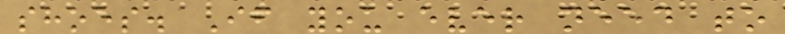shoes. If you ever need to
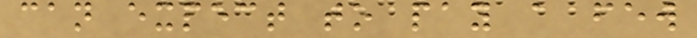can expect to pay a few
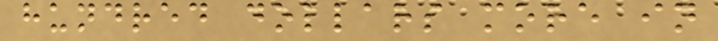hundred dollars more in
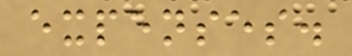expenses.
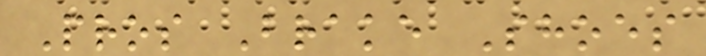Pros Brake Shoes
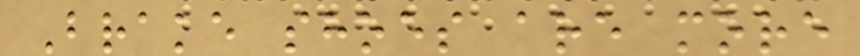Brake shoes are more
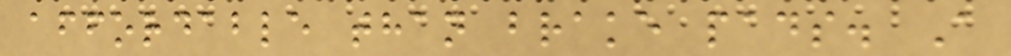affordable than brake pads. A
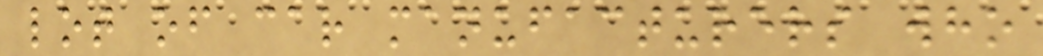lot of car manufacturers who
